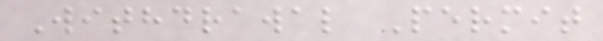Withdrawal Permit
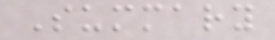Summary
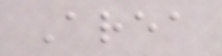Area
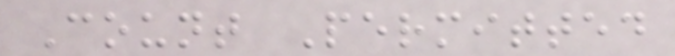Count Permitted
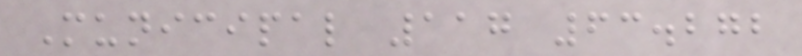Municipal 117 63.272
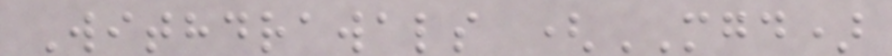Withdrawals (MGD)
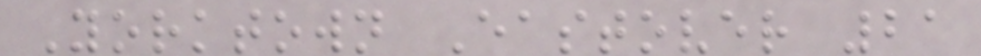Yorktown Eastover 21
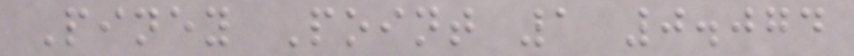Piney Point 1 0.074
